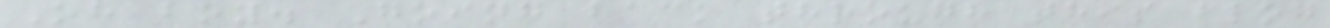Oh boy. Going back through this blog
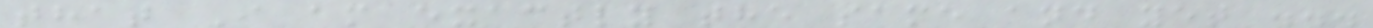that I am exactly the same and yet ...
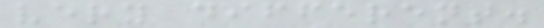very different.
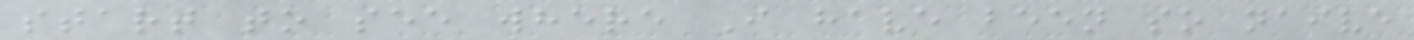start to see where I have been so naive
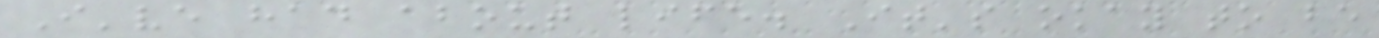I've had about life. It's okay to be
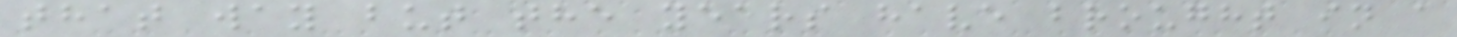that way but the years have brought in a
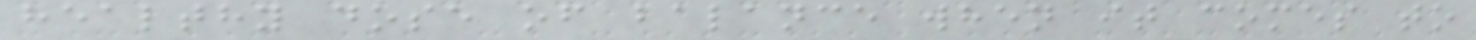healthy dose of balance when it comes to
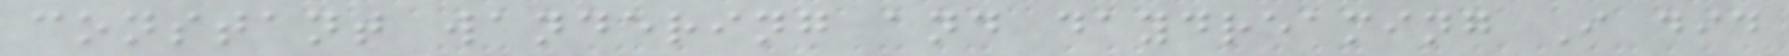constant wandering and daydreaming I did
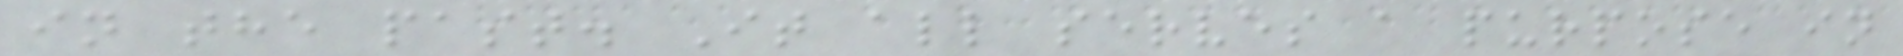in the past. It all serves a purpose in
